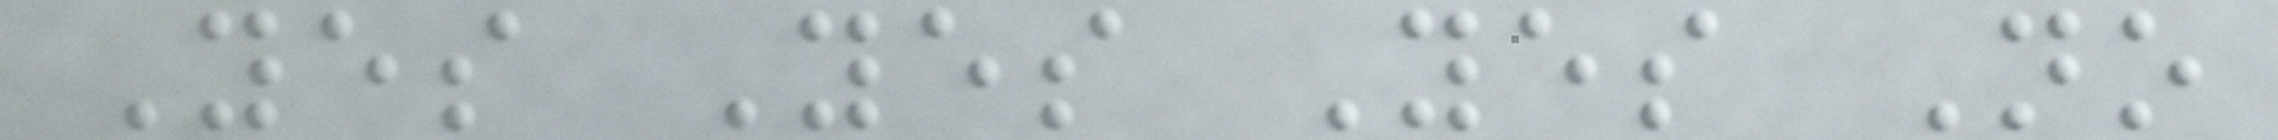Yes Yes Yes No
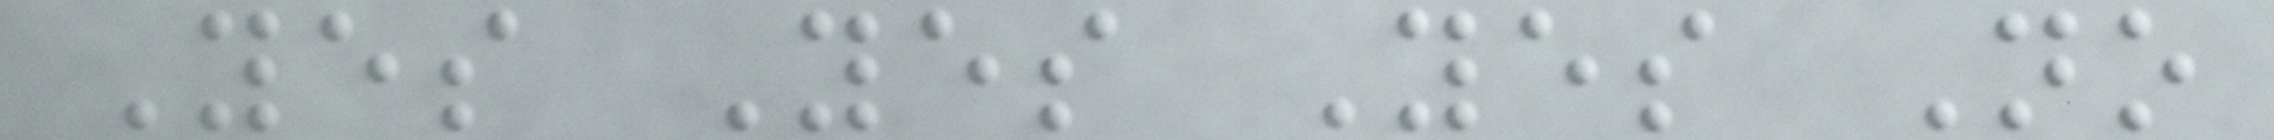Yes Yes Yes No
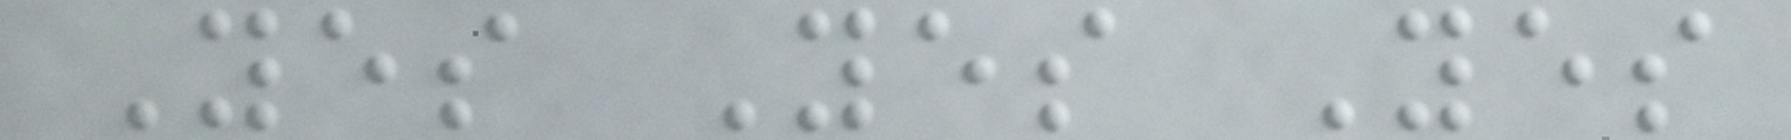Yes Yes Yes
